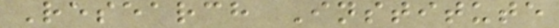Research Institute
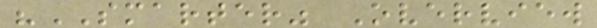"SMARTER" Overview
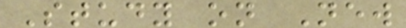Study on New
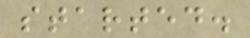started.
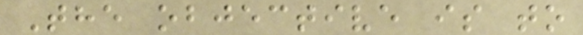The objective is to
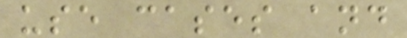use cases and
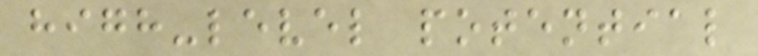high-level potential
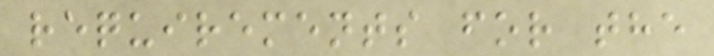requirements for the
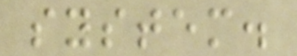system.
